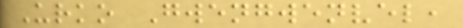Urko Gwengwenvel,
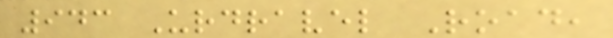943 Urdravel Road,
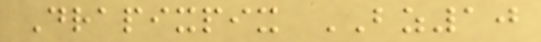Drapixpix BZ10
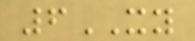6XY
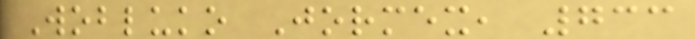Wobluko Jormex, 733
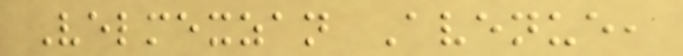Velmexzan Avenue,
